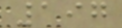197
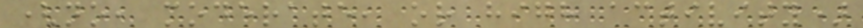(no, moderate, or high activity)
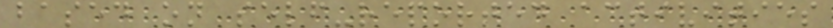based on self-reported activities
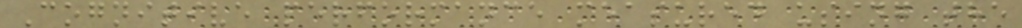Cognitive performance measured using the
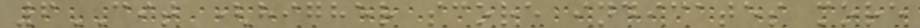6CIT (higher score indicates more
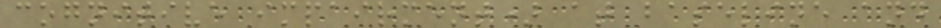cognitive impairment) at baseline and
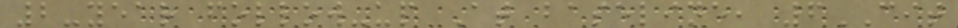2-year follow-up At baseline, 6CIT
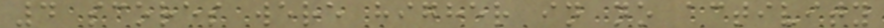4 scores were higher in no activity
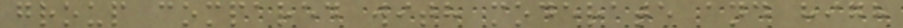group compared with moderate and high
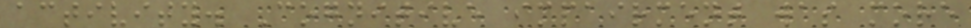activity. Cognitive impairment was more
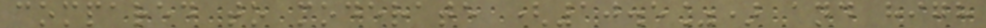compared to moderate (10.5%) and high
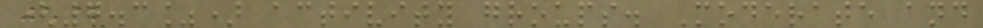(7.3%) activity groups. Moderate and
